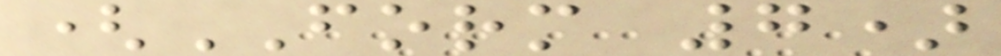(FORM 7)
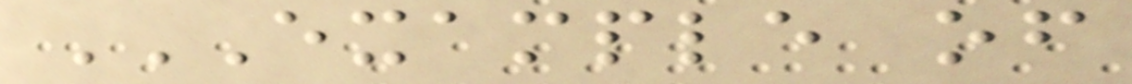EXAMPLE OF
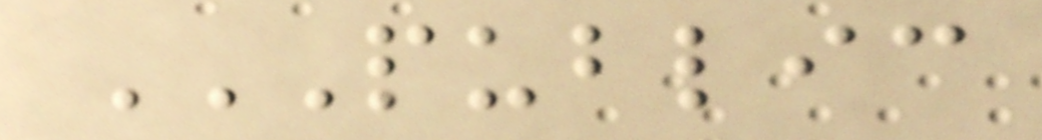PUBLIC
